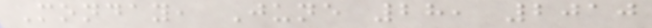Monday, June 28, 2010
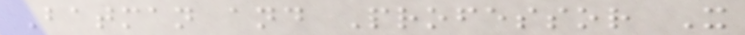Batman and Professor X
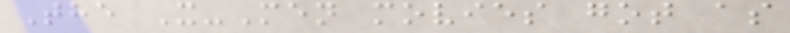The X-Men movies got as
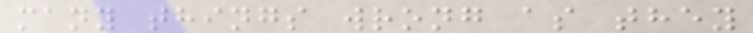many things wrong as they
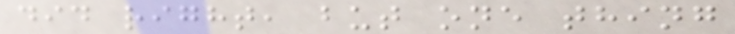did right, but one thing
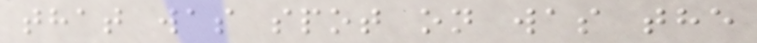that was spot on was the
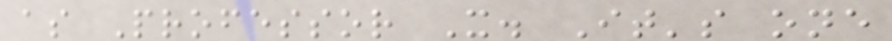as Professor X. It's one
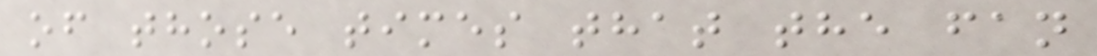of those times that the fan
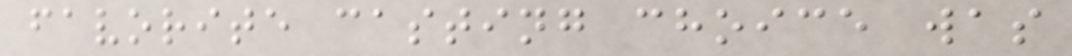favorite casting choice was
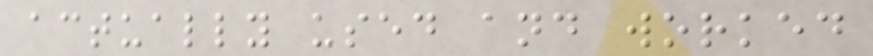actually used and worked
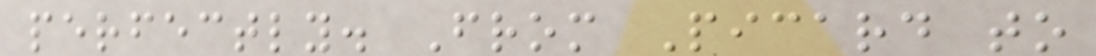perfectly. From Picard to
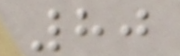80
